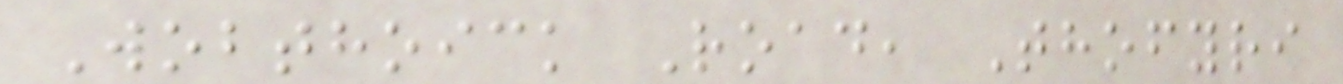Wobthoick Road, Thofyri
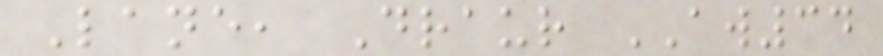Lane, Draur AW34
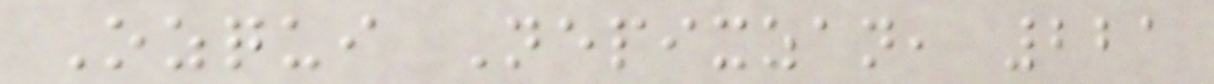Ozqui Nepixzan, 221
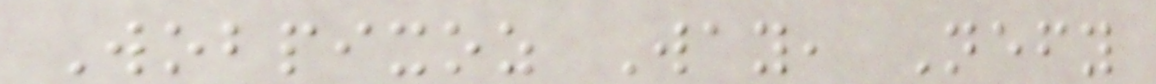Wobpixoz Way, Nefy
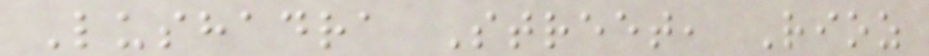Lushadra Street, Rioz
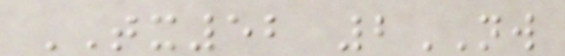TX52 2NW
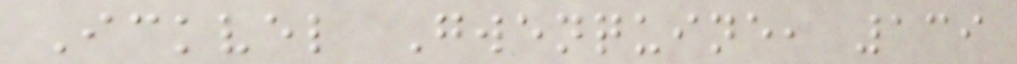Ickvel Gwenquine, 139
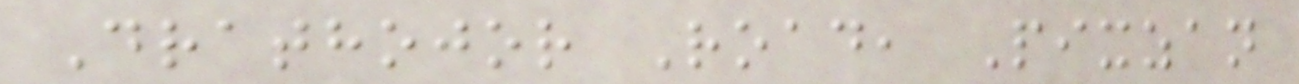Drathojor Road, Pixzan
